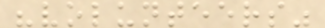"volunteers"
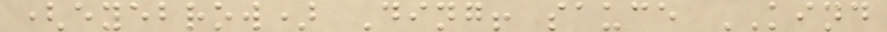(eyebrow) Ding! sauce KIND
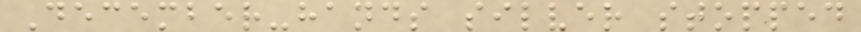December-hands silver stopped
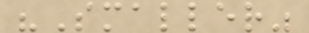"Smaller"
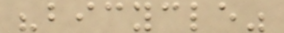"bicycle"
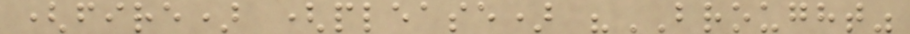(fire) (please) "BROUGHT"
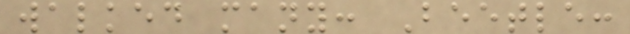walked many: Beetle:
